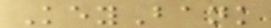KeyBank
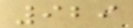929
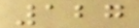127
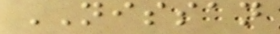NISSAN
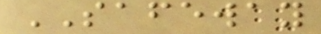SAFEWAY
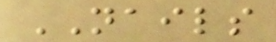NAILS
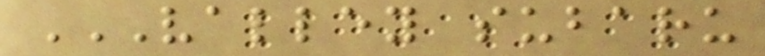VALLEY SUBARU
